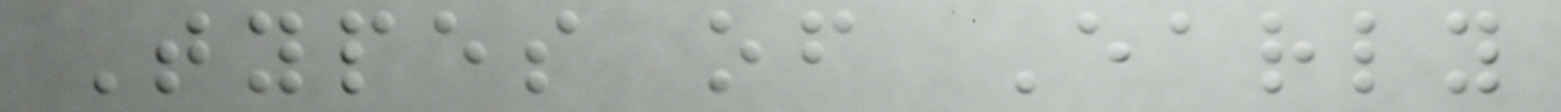Types of Early
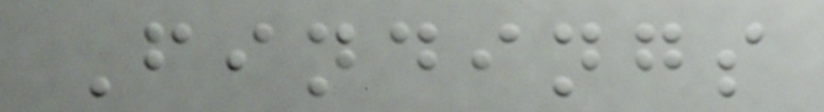Findings
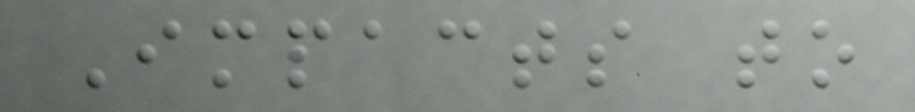Impacts to
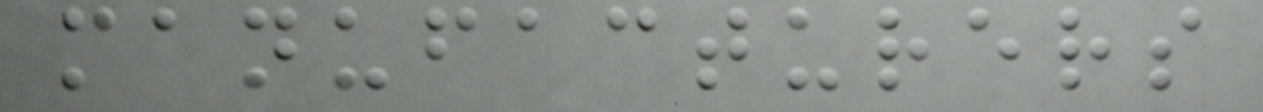manufacturers
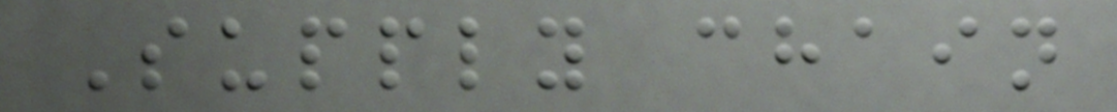Supply chain
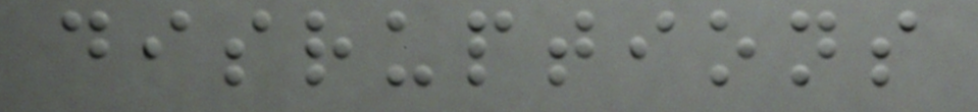disruptions
